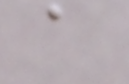a
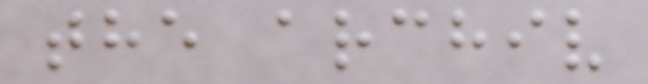the archiv
